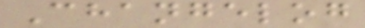Changelog
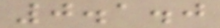0.1.0
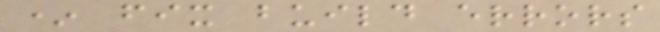* fix build errors
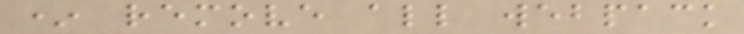* remove all webpack
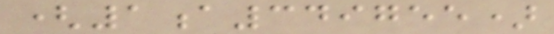(1a349755)
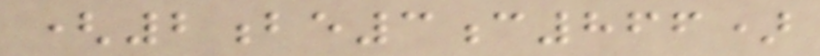(2be3c866)
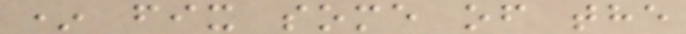* fix some of the
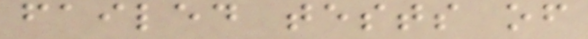failed tests of
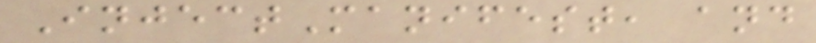InjectManifest, and
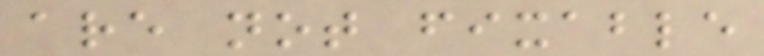are not fixable
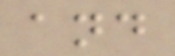and
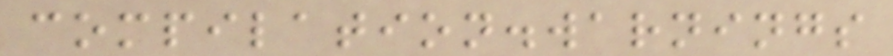compilation.warnings
